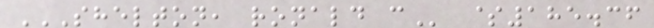SHELTON, RONALD C $185.36
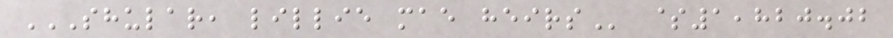SHULAR, LILLIE MAE HEIRS $1,820.02
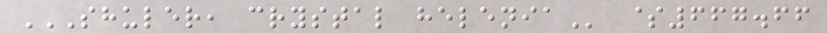SHULER, CRYSTAL HELENIA $667.66
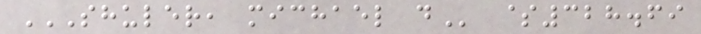SHULER, MICHAEL D $328.69
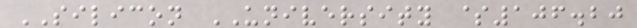SILICON UNIVERSITY $106.20
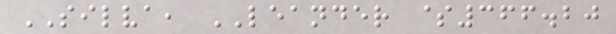SILVA, LEANDER $366.20
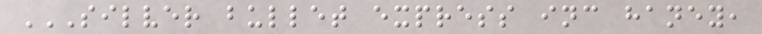SILVER BULLET EXPRESS INC HANEY,
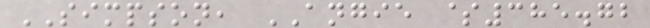SIMPSON, ANGIE $385.72
